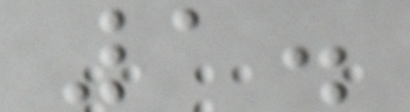1.
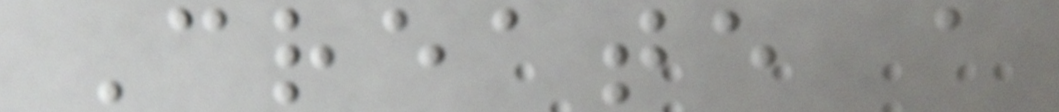Create a
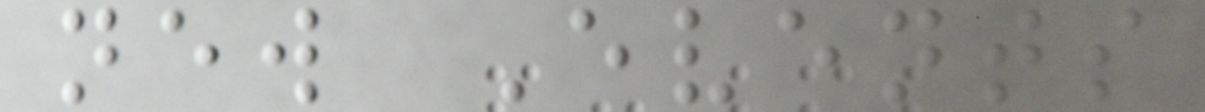new Events
